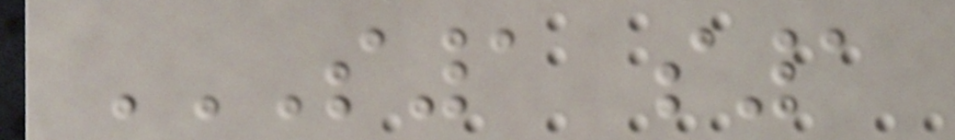S1 S1
